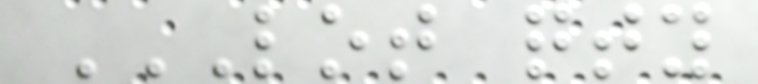LOT QTY
